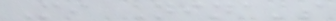Mi Nina's
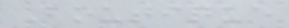Boutique
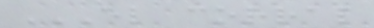EL CORRAL
